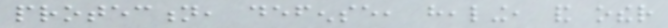protection, defense, healing, and other
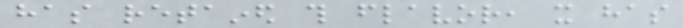has retained this flavor, it has
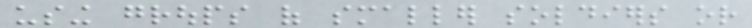using groups of smaller soldiers or
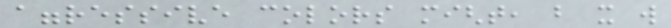aggressive colors might, but it will
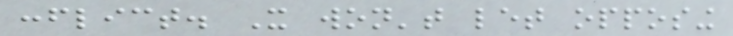conflict. It won't let opposing
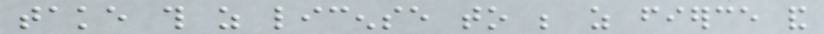take this as license to be as fierce and
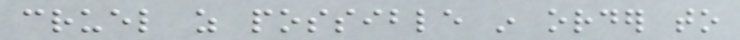cruel as possible in order to
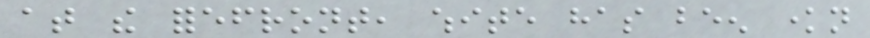at the forefront, white has been known
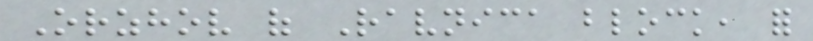Orzhov of Ravnica block, for
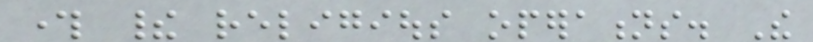through their religious operations. The
